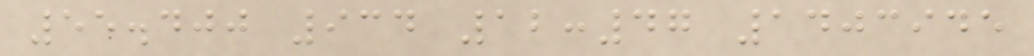55.400 934 12:47 1403945
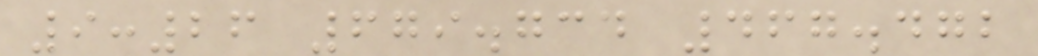9:26 679.734 467.472
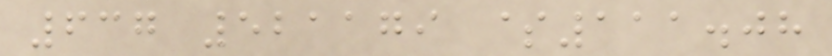637 521179 $111.08
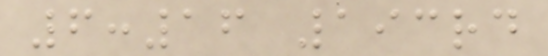6:16 193rd
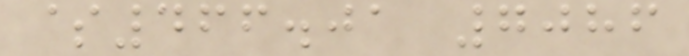$466.01 7086
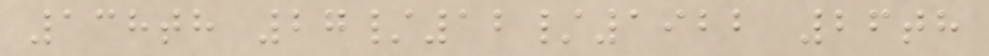138th 27/12/1922 26th
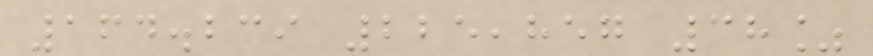164.239 225,857 38%
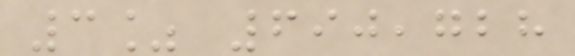3% 690,728
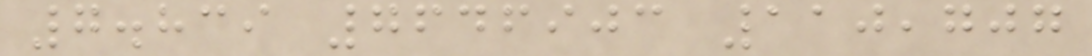7.839 7646903 110,707
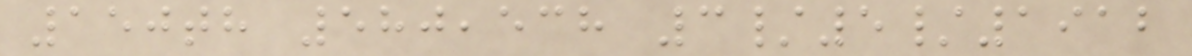150th 580,538 3/5/1912
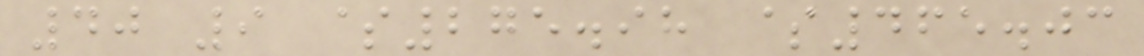40 9 $275.98 $465.03
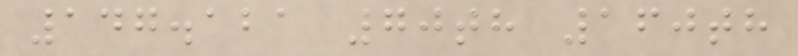147.121 70th 160th
